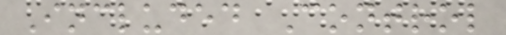Included Control
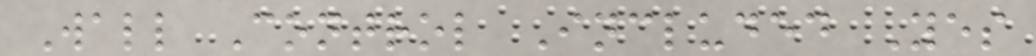Wall Control Included Yes
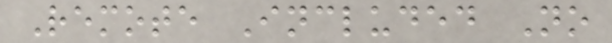Remote Included No
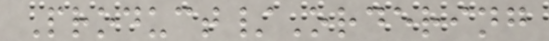Product/Ordering
